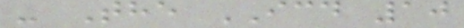- The ICD 10
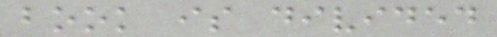book is divided
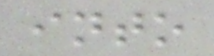into
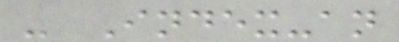- Index-an
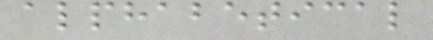alphabetical
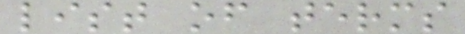list of terms
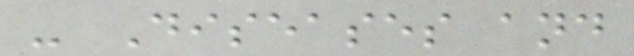- Diseases and
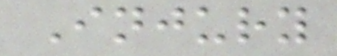Injury
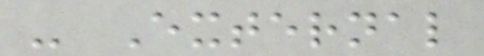- External
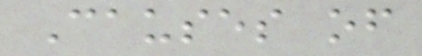Causes of
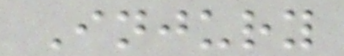Injury
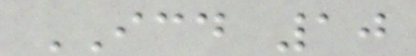ICD 10
